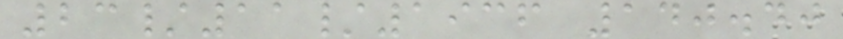23/11/1936 140.40
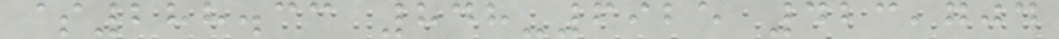$288.33 848-6925 423,704
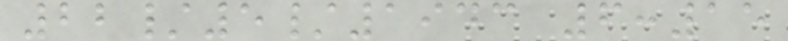22/5/1943 6:15
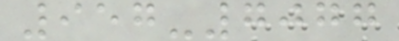957-7077
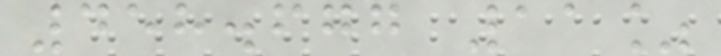458.677 11%
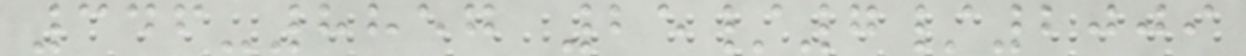346-8857 25/7/2009
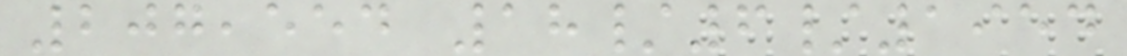207,554 18/6/1954
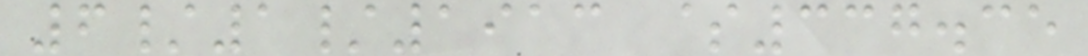6/1/1913 $337.35
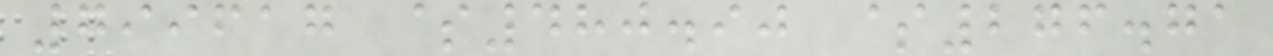799617 $480.90 $276.71
